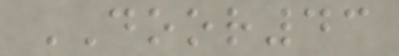DOOR43
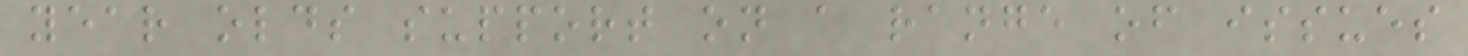year olds support on a range of issues
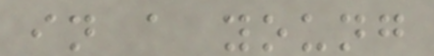in a young
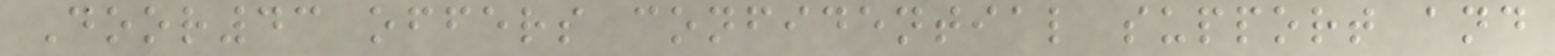Door43 offers confidential support and
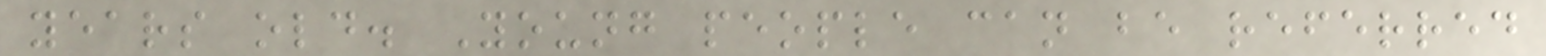years old. Young people can be referred
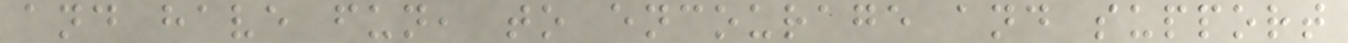and have fun, to encourage and support
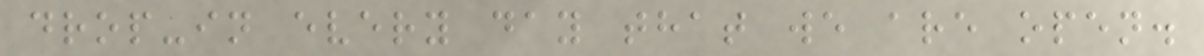drop-in every day that we are open.
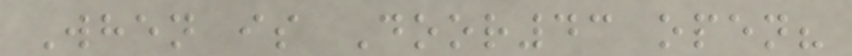When is Door43 open?
